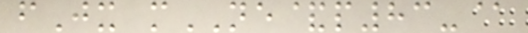fJx mNE&p83-@
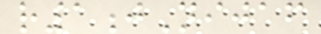r1jNijaf
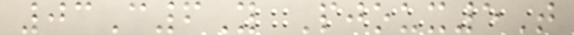03C6Y Pjoux5T
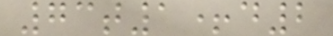73t1+d2
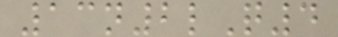13n2lQ4
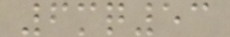6mq53
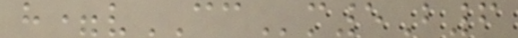h=vCCm5B6
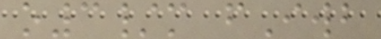o3/m fIwb
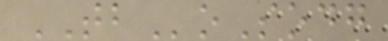TBoSodg
